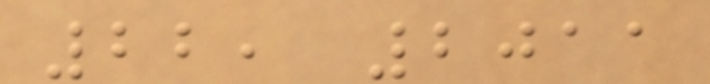22, 2011
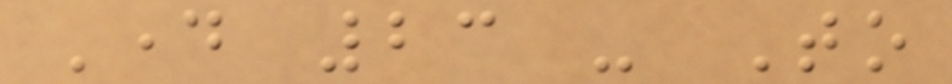Day 23 - To
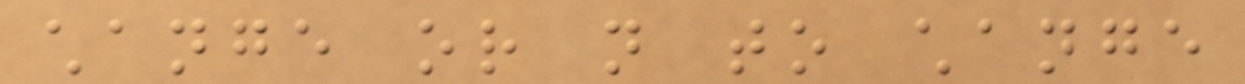change or not to change
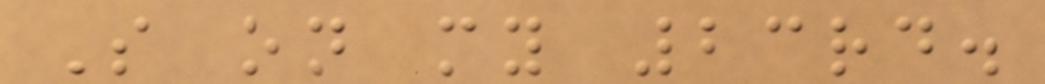So on my 23rd.
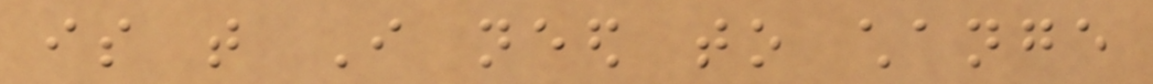is that I need to change
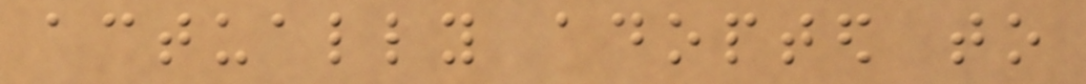actually adopted to
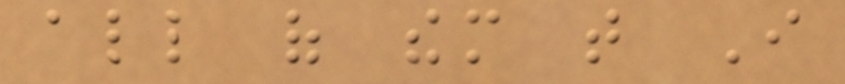all of them that I
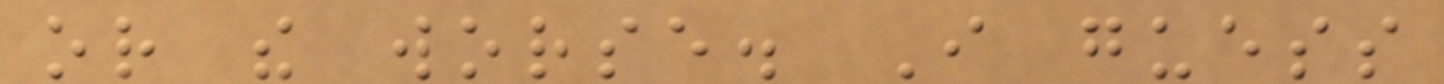or the worse. I guess
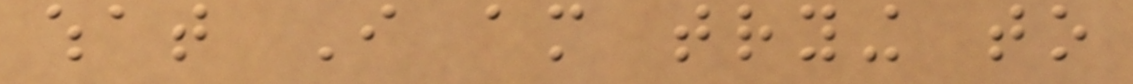what I am trying to
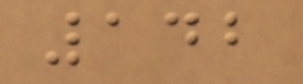142
